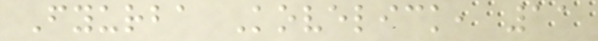Fyurba Kovelick, 11
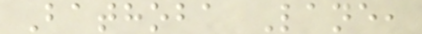Bathoba Lane,
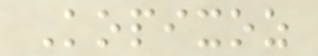Kopixoz
